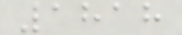1818
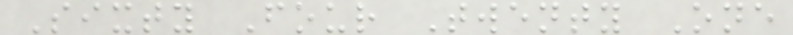Sixty Four Twenty One
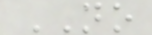NO
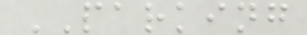PARKING
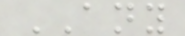ANY
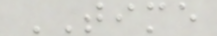TIME
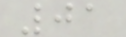01
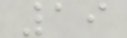19
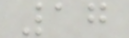17
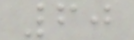60
